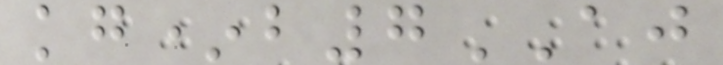kg*b7AJ
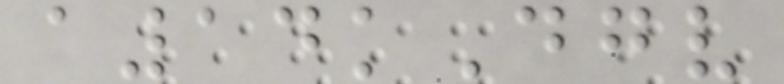a14kDgv
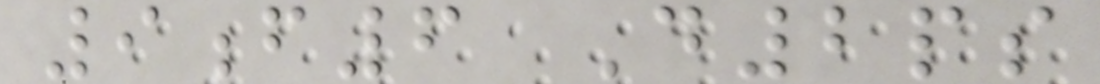9f6 D2ps
